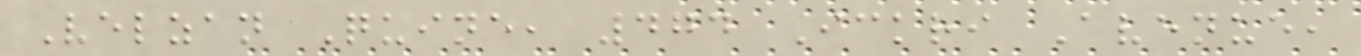Velzan Quine, 474 Ickri Avenue,
